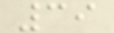39
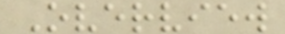Overview
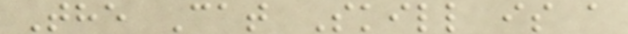The Cat Skill is a
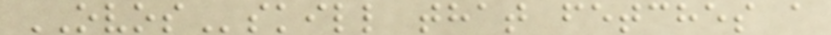OVOSskill that fetches a
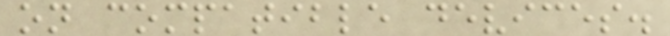on compatible devices.
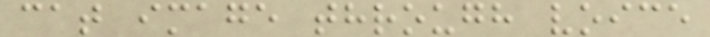cat image through voice
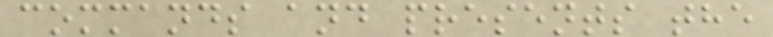commands and presents the
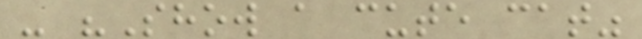- "Show a cute cat"
